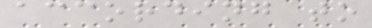according to
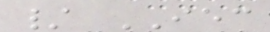/ IEC
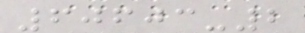60603-2
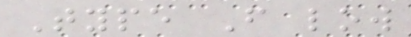Type F low
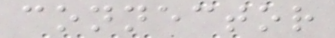connector
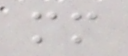mm
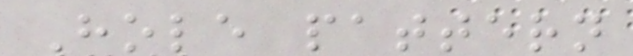Hole pattern
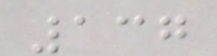137
